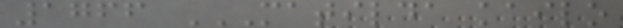1766 MATILDA KAILO
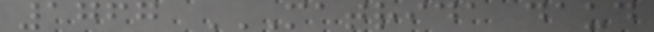1767 MATRIDA DAUD
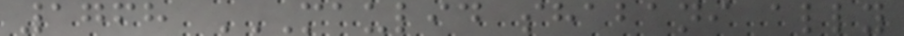1768 MAULID SHABANI ALLY
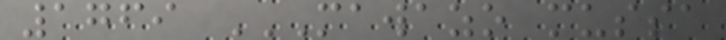1769 MAWAZO MUSSA
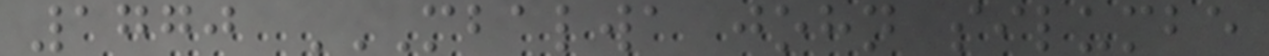1770 MBALWA JOHN SILUMBE
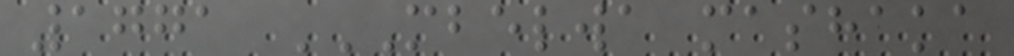1771 MBELWA MASHAKA
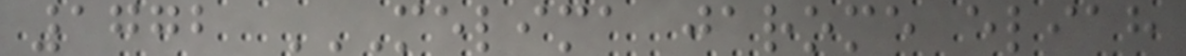1772 MELIMA JAROME ELIAH
